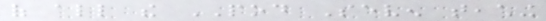of all the POD Seven teaching
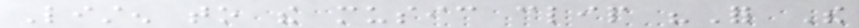Listen to the music clip "For The
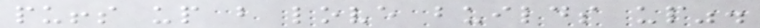puffs up but love builds up".
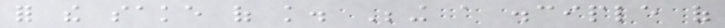for the sake of knowledge. Being a disciple of
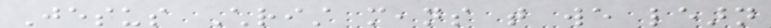Jesus Christ means that we learn
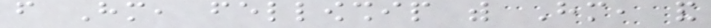from Him, fellowship with Him, and
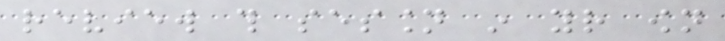review this session in your own
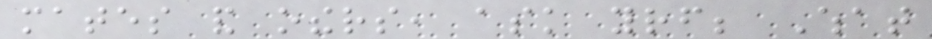mates and others, ask yourself; What
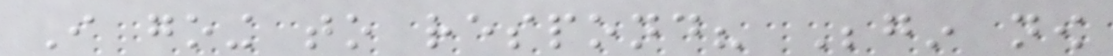I going to respond? Begin now
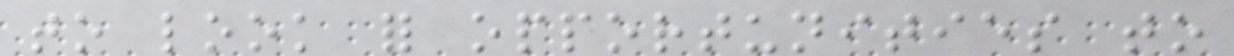to look for opportunities to
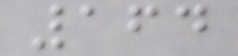164
